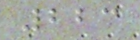223
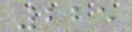225
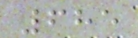685
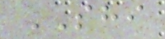SHI
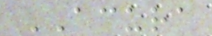ACURA
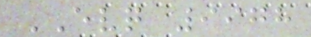EVQ 9978
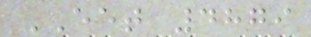EET 4879
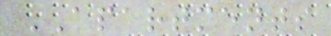APARTMENTS
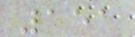151
